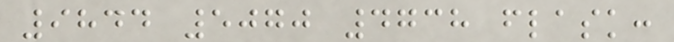9844 5070 4738 flask:
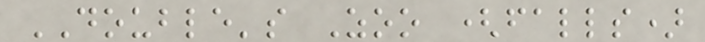DOUBLE's Zoo (falls)
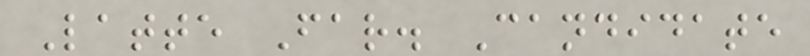Latte Far. Candidate
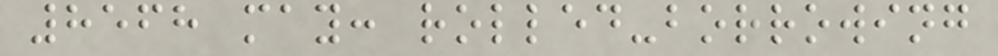8568 may: rolled-borrowing
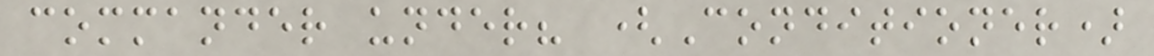commander under? (Conditioner)
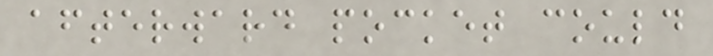afterward pocket could
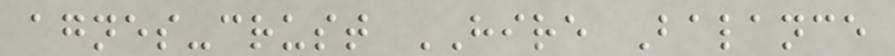agnes-crust HIRE Balance
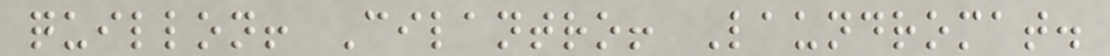quillon! Cilantro! Laundromat.
